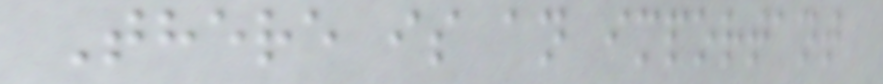There is an important
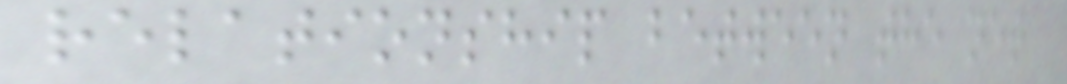relationship between the net
